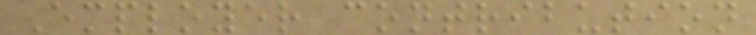Employer contribution
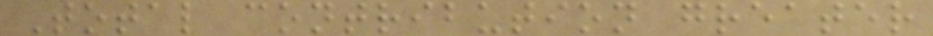Total contribution greater
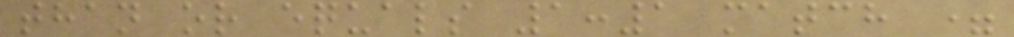than or equals 1:1 match =
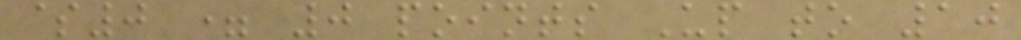$0 = 0 points Up to 10
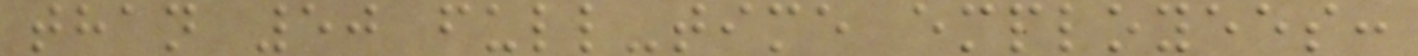than 50 full-time employees:
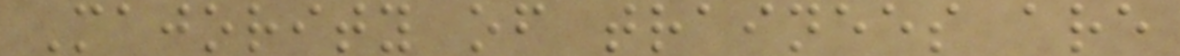Majority of trainees are
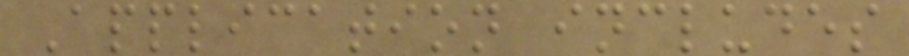Application includes
